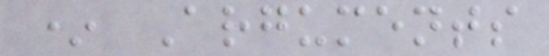* Arguments
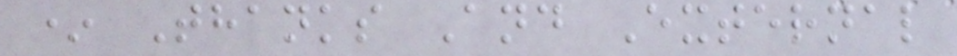* Thanks And External
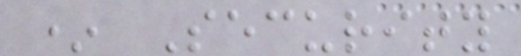* Security
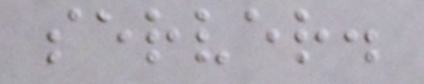server.
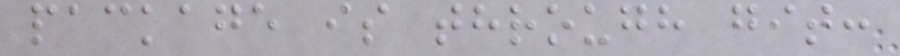package is through git:
